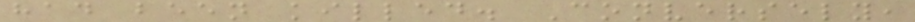had been killed. Conversely,
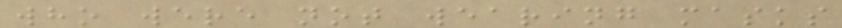who were not wearing masks
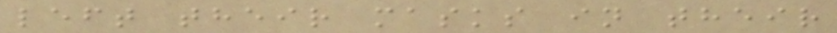left their masks in their
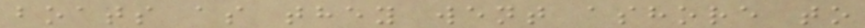boats as they went ashore to
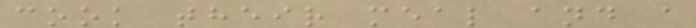cook their meal and a
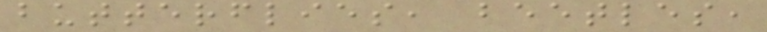butterflies, beetles,
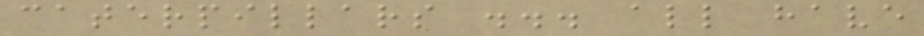caterpillars ... all have
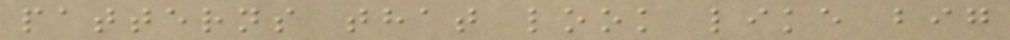patterns that look like big
